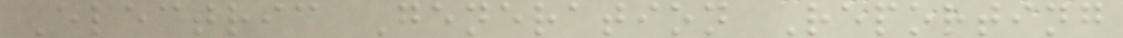Electric Generation Reporting
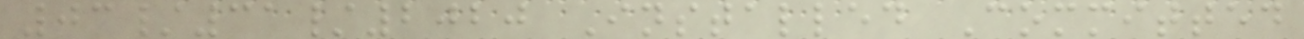03/31/2020 Installed Committed
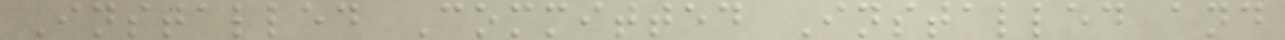Installed Committed Installed and
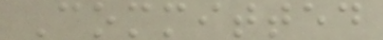Committed
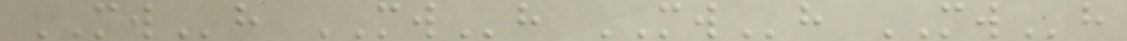MWh MWh MWh MWh
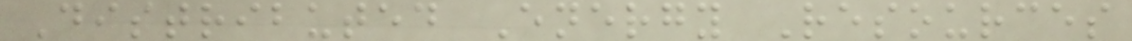Distributed Energy Resources
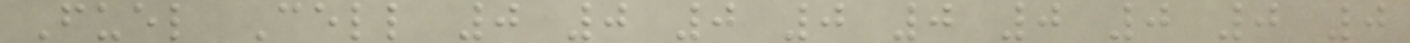Fuel Cell 0 0 0 0 0 0 0 0 0
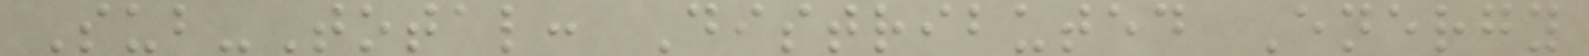Sub-Total: Distributed Energy
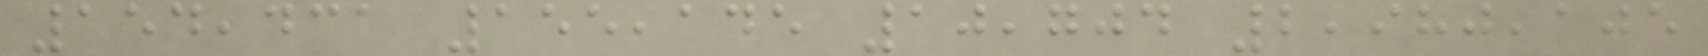154,431 155,145 10,704 2,980,105
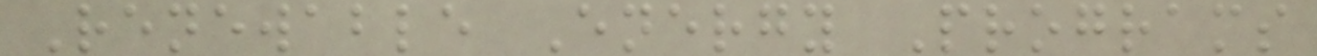Renewable Energy Programs
